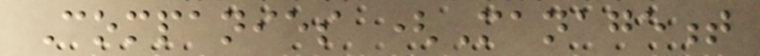Companies (Management
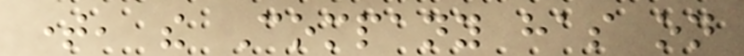time, the Company has on
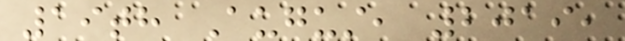19th August, 2019,
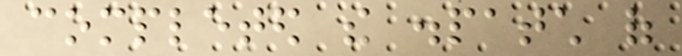completed the dispatch of
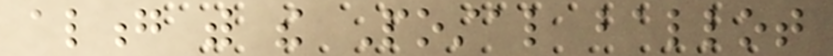along with the Postal ballot
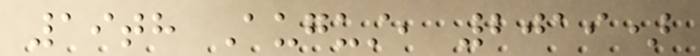19th August, 2019)
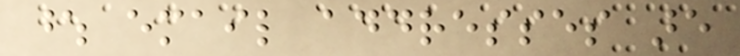whose email addresses are
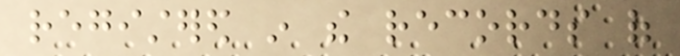registered in the records of
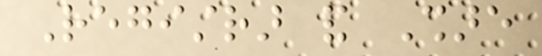Registrar and Share
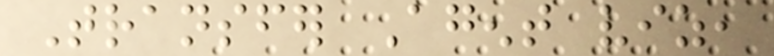Transfer Agent viz,
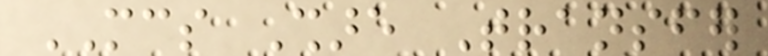MCS Share Transfer
